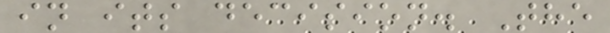in its decision. The
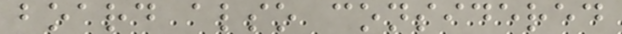board also considered
